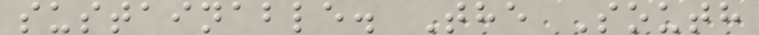sustainable. The South
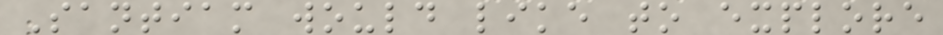Santiam would like to explore
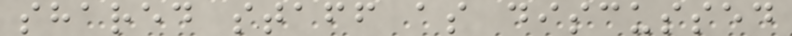shared staff as discussed
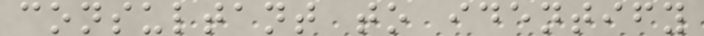consultant to identify
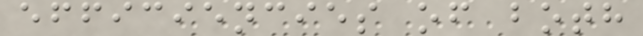efficiencies of both
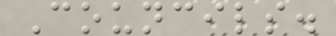Councils.
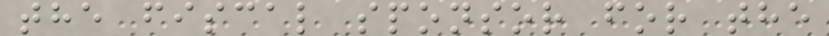the fiscal sponsor for the
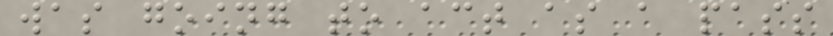was going to act as a pass
